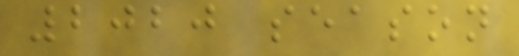2020 season
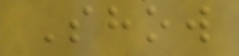Show
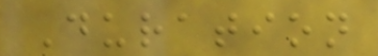Duration
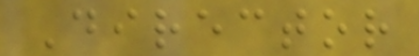Director
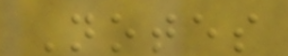Notes
